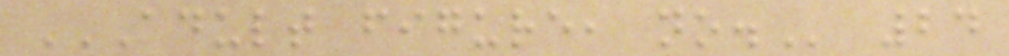ADULT FIGURE, NO. 24
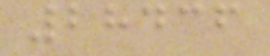28436
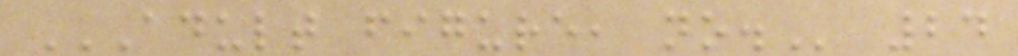ADULT FIGURE, NO. 24
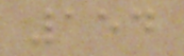154
